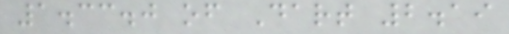1.33.0 of Dart 2.19
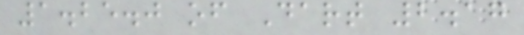1.25.0 of Dart 2.17
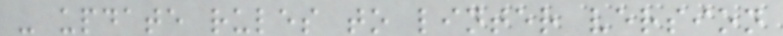- update rules to linter version
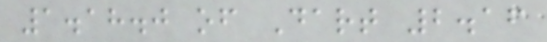1.18.0 of Dart 2.16
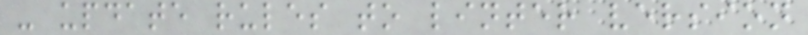- update rules to linter version
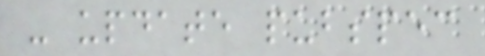- update pubspec
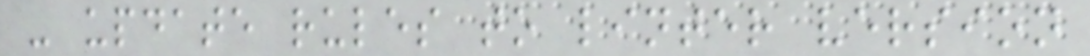- update rules to linter version
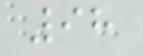98
